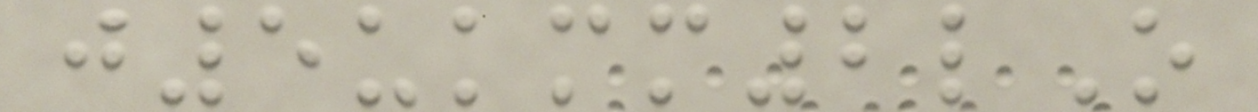j5ukmm2lO
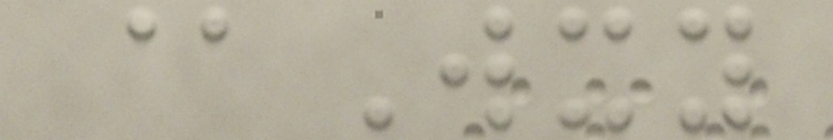@Wxy
